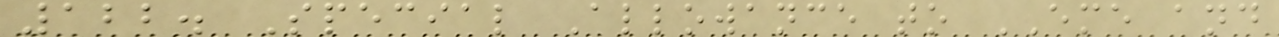122. Special Allowance to EME and
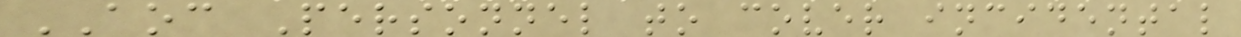AOC Personnel to cover incidental
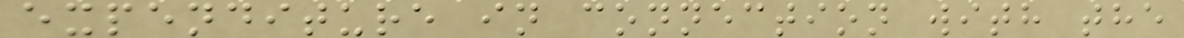expenditure in connection with the
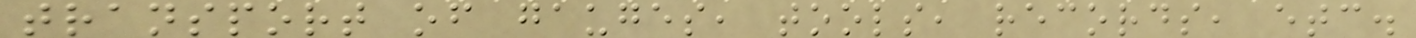transport of gauges, tools, records, etc.
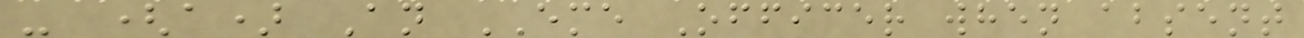- (a) An EME Officer when absent
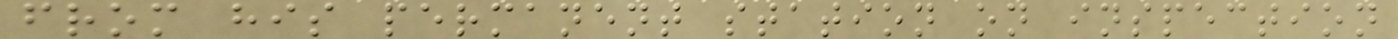from his permanent station on inspection
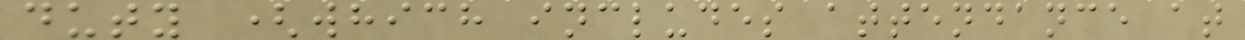duty (which includes attendance at
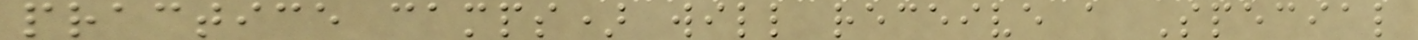practice camps) will receive a Special
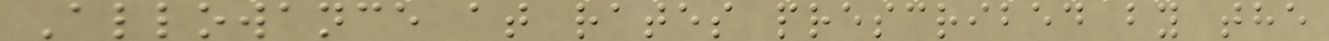Allowance at rates prescribed by the
